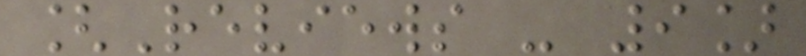[Reviews - 9]
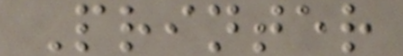Printer
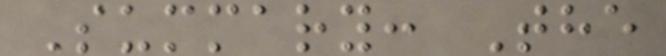Summary: The
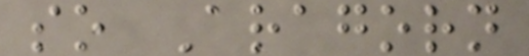so Aragorn
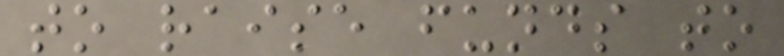to raise funds to
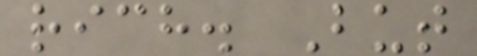rich. But
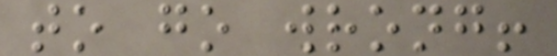to go wrong!
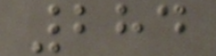284
